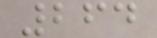264
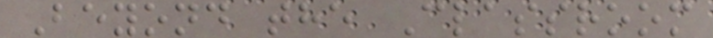Beyond the Classroom
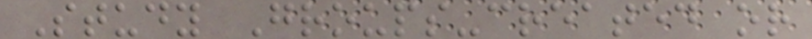Study Groups-created or
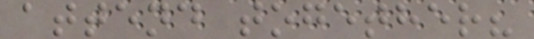attend together?
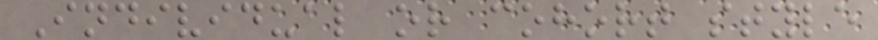Individual or cohort style
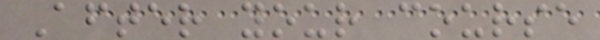After your course
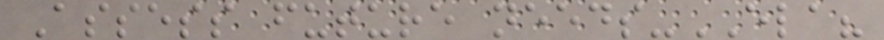Assess future needs-ELA?
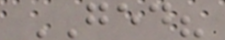GED?
